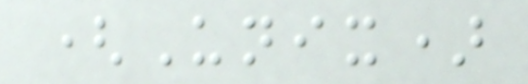(Unix)
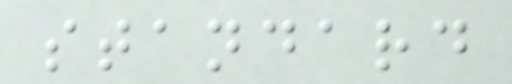standard
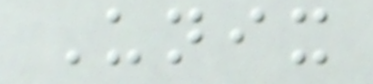Unix
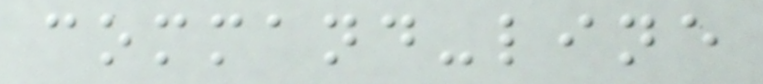command-line
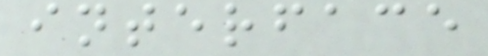interface
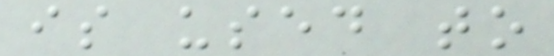is used to
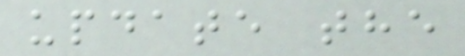update the
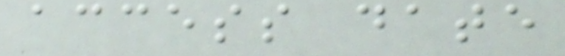access date
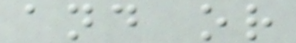and or
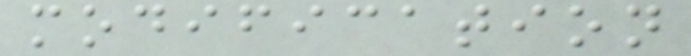modification
